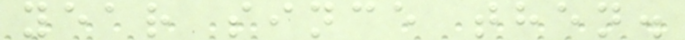year since then.
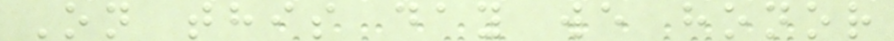On this day we honor
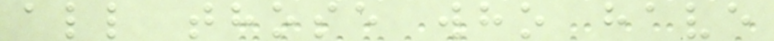all those who have
